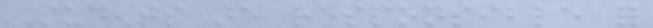Students are responsible for
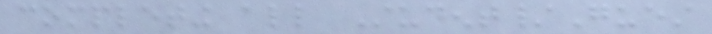completing all Student/Guest
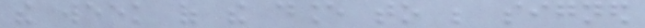the week of the dance to be signed
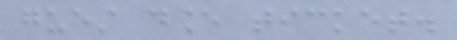guest dance ticket.
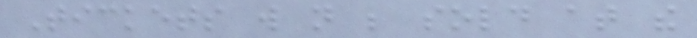Tickets will not be sold at the
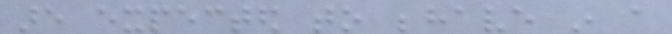are expected to behave in a
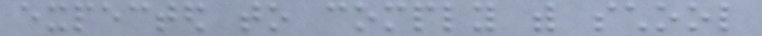expected to comply with school
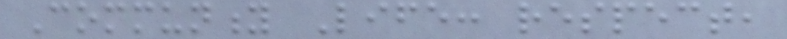Community Life: respect,
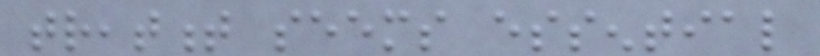treatment seems essential
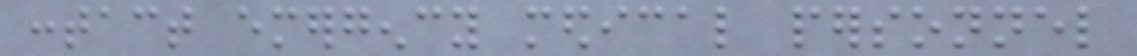contact emergency medical personnel
